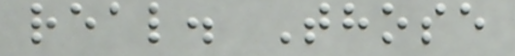real. Those
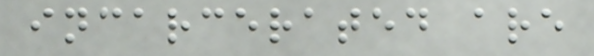incarcerated are
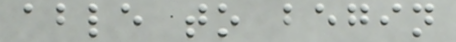able to begin
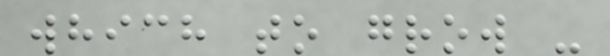which to grow -
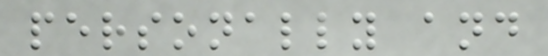personally and
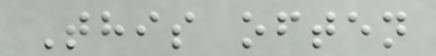This often
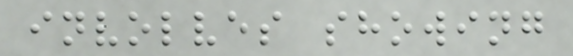involves showing
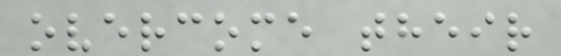overcome their
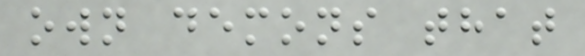own demons that
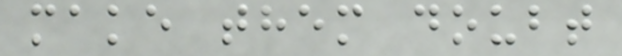make them doubt
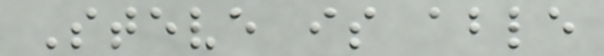Steve is able
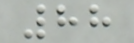88
